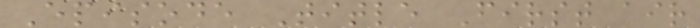Episode Title First air
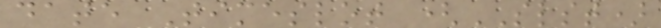date Timeslot (SLST)
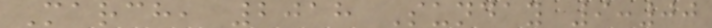March, 2018 Sunday 9:00
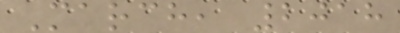March, 2018
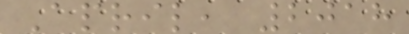April, 2018
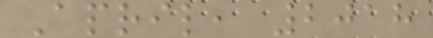April, 2018
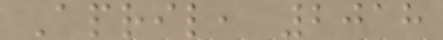April, 2018
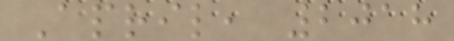April, 2018
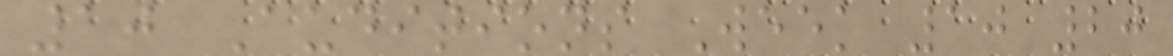10 Auditions Week 10 20
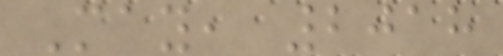May, 2018
